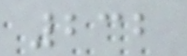232
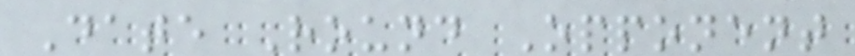Date Round Opponent
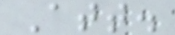Att.
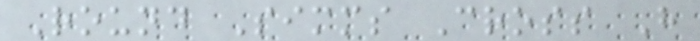Round Simms Cross H
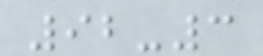92-3
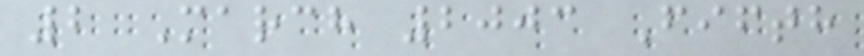2 March 2003 Fifth
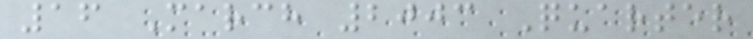16 March 2003 Quarter
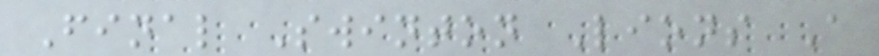Final Swinton Lions A
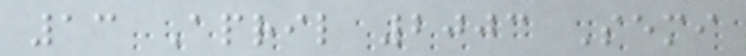13 April 2003 Semi
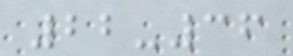22-36
